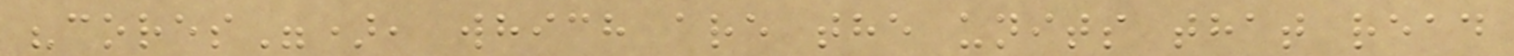"cores"), which are the units that read
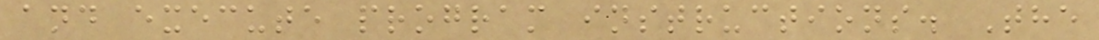and execute program instructions. The
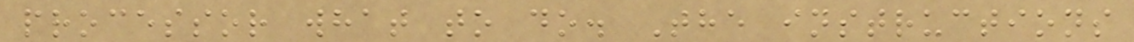processor what to do. The instructions
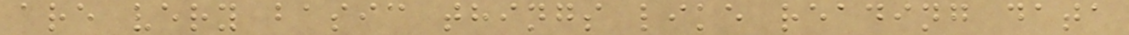are very basic things like reading data
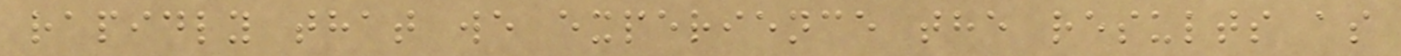rapidly that we experience the results as
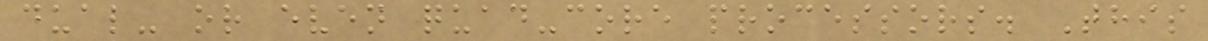dual- or even quad-core processors. This
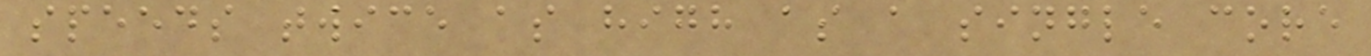speeds twice as high as a single core
